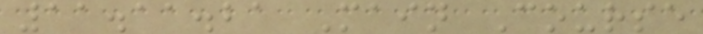11.11.21 Main Course
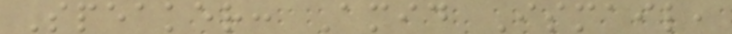Speaker: Amid Ismail,
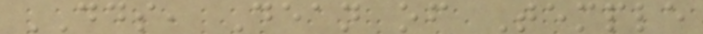DDS, Dean of Temple
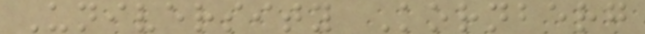University Kornberg
